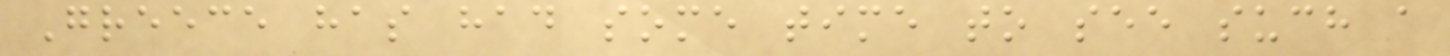Greece has had some time to see such a
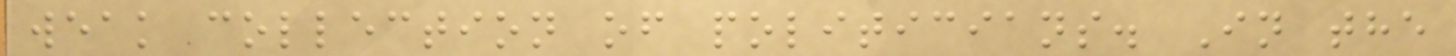weak collection of politicians. In the
